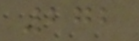272
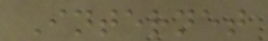Internet
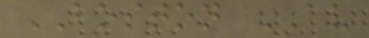BOSTON AV
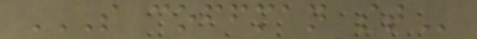S COFFMAN ST
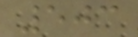503
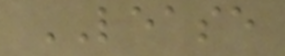LEASE
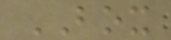BOX
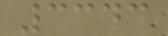3343
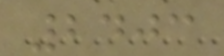2403
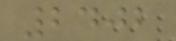2402
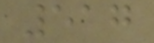517
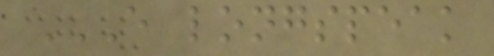E LONGSPEAK
